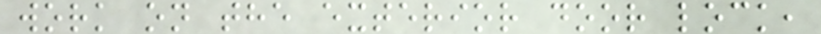work on the exterior door lock,
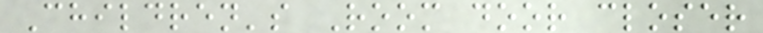Children's Room door closer
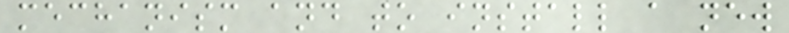mechanism and to install a new
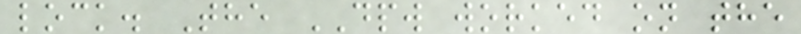lock. The DPW worked on the
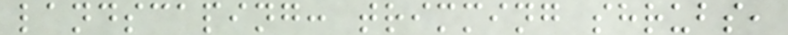landscaping: trimming shrubs,
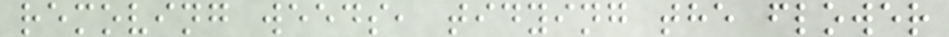removing weeds, tidying the flower
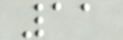11
